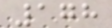178
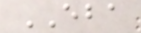EBA
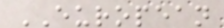EUROPEAN
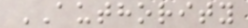AUTHORITY
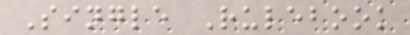Single Rulebook
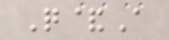Q&A
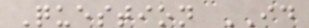Question ID
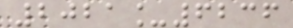2021_6236
